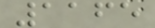1165
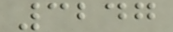3247
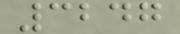3247
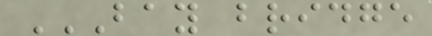BAY BRIDGE
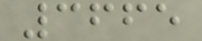3665
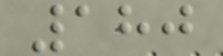180
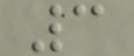3
